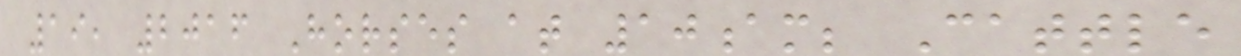19, 2016 Horses at 10am; Cattle
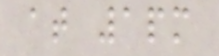at 1pm
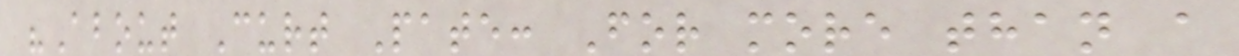"About Curt Pate: For more than a
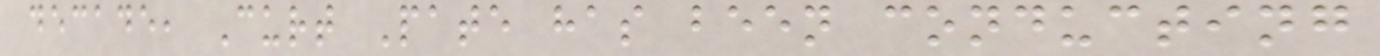decade, Curt Pate has been conducting
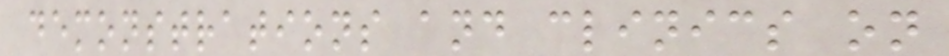demonstrations and clinics on
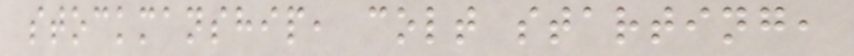stockmanship, colt starting,
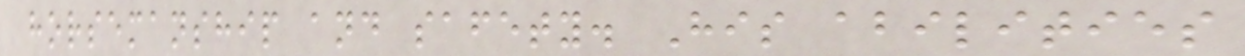horsemanship and safety. His abilities
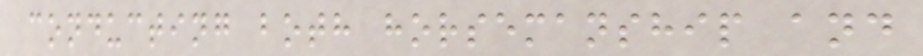conducting both horsemanship and
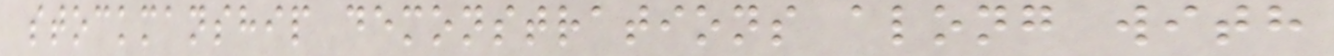stockmanship demonstrations along with
